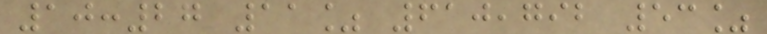10:27 11% 610,792 53%
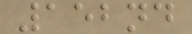152nd
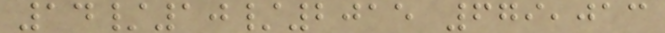14/10/2015 679,013
